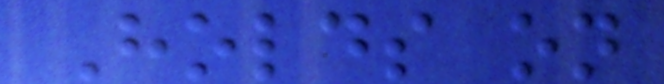Holds on
